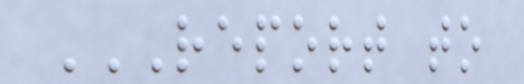REPORT TO
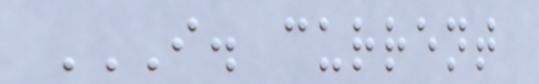I. CURRENT
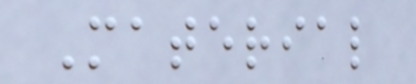Material
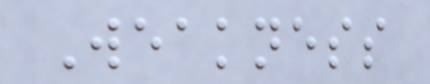Weakness
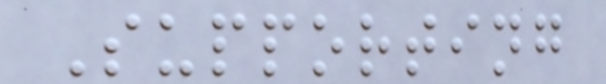Supporting
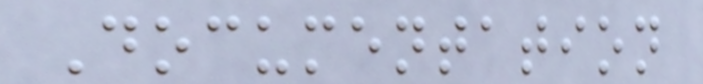Documentation
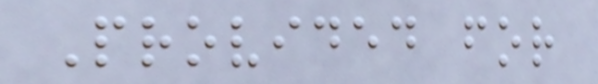Provided for
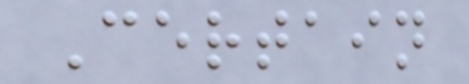Certain
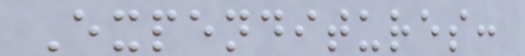Expenditures:
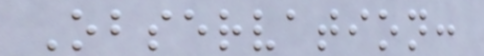Observation:
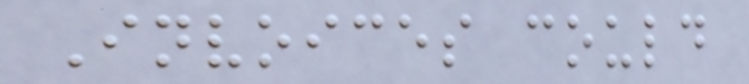Invoices could
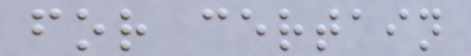for certain
